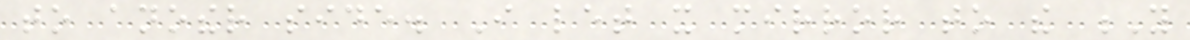to another side. I let it mirror to the Y
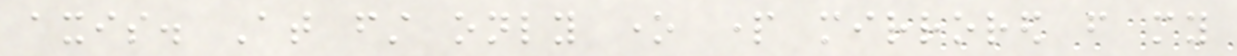axis. At first only one part mirrored from my
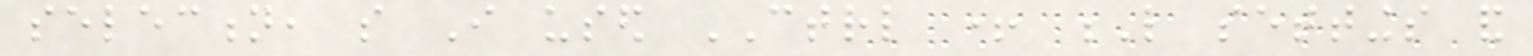selection, so I used CTRL + L settings and
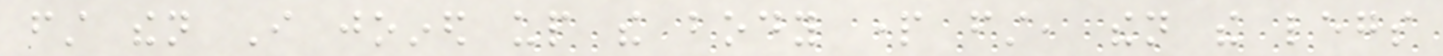first then I joined up the body part first, then the legs
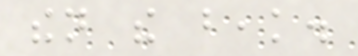then the beak.
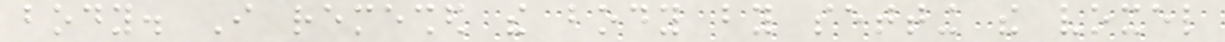body. I remeshed the body by setting the voxel
